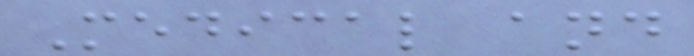Medical and
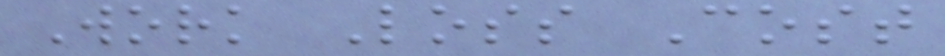Work Loss Cost
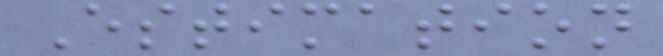Estimation
